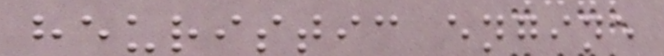heuristic engine
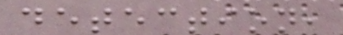detection,
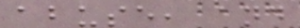abuse, and
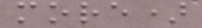more)
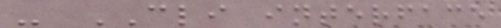- CLI interface
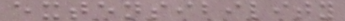extensibility
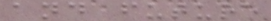and future
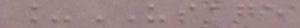_USAGE
